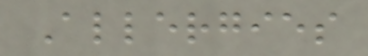Allergies
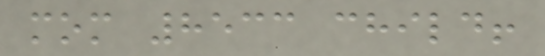mom 8533 child!
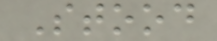Stood
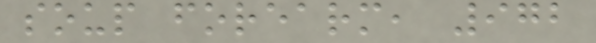soup forearm, 972
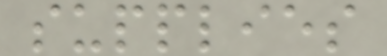supplies
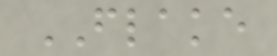FLAKE
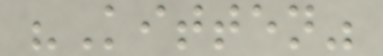"Kitten"
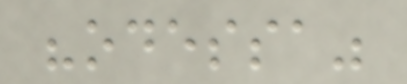"odessa"
